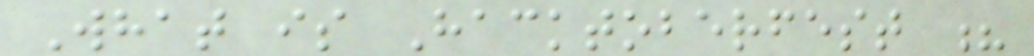What is Hacktoberfest ?
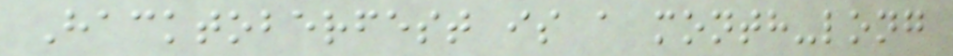Hacktoberfest is a month-long
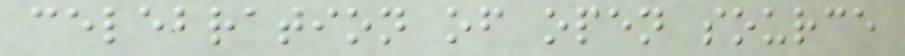celebration of open source
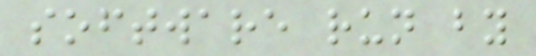software run by
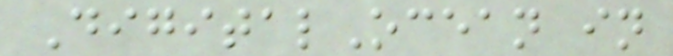DigitalOcean in
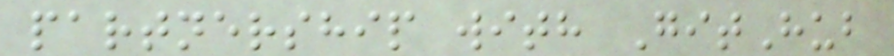partnership with GitHub
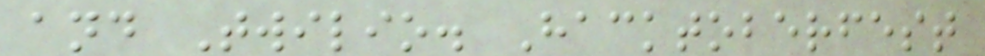and Twilio. Hacktoberfest
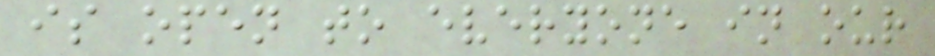is open to everyone in our
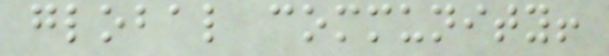global community!
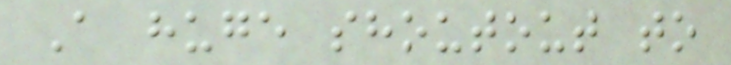A huge shoutout to
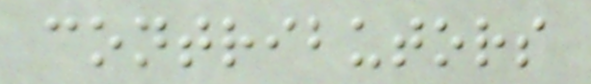contributors
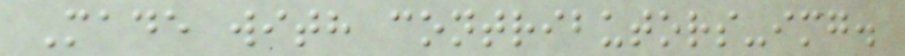Made with contributors-img.
